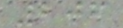206
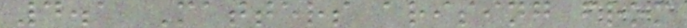4.1 Matters arising from
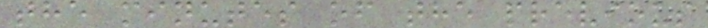the minutes of the previous
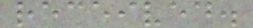received.
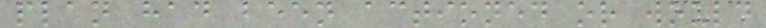plan had been actioned or would
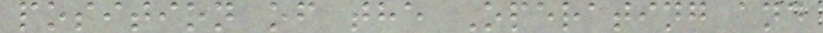position of the Operating and
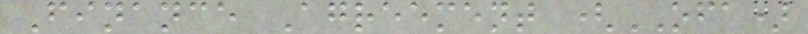Finance Agreement (OFA)
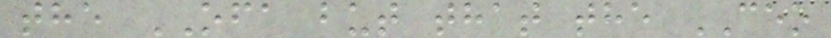the OFA but that the CEO
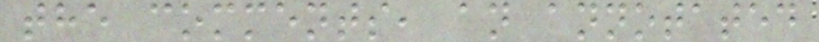the comments, an annotated
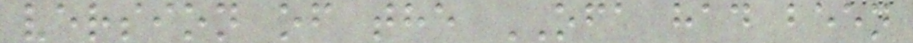version of the OFA had been
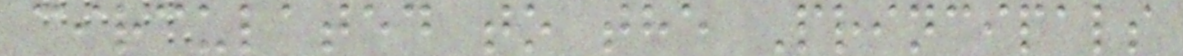circulated to the Principals
